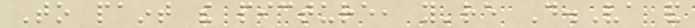To paint the picture, you're D.Va and
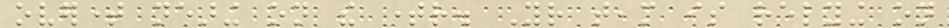overtime nearing on the timer. Your team is relying on
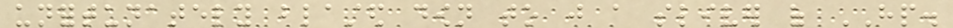unfortunately blasted down to just a sliver of HP.
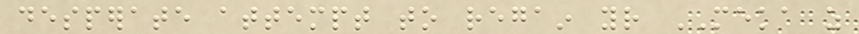desperate attempt to regain your MEKA as
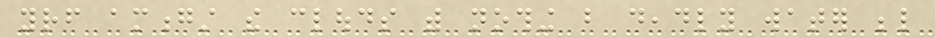yourself amongst the clouds with nothing but deadly water below
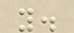you.
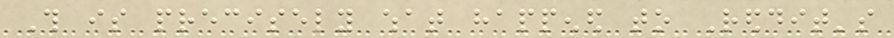This is precisely what happened to Reddit's
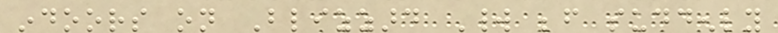indoors on Blizzard World before suddenly
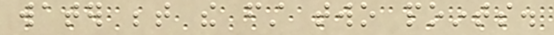water between the first two points.
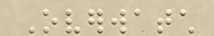Overwatch
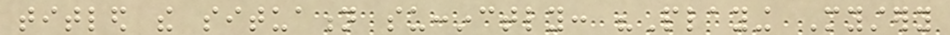titled the situation succinctly: "Playing Mystery
